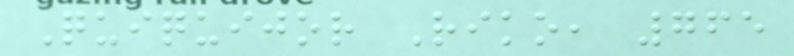Quiquijor Riko, 765
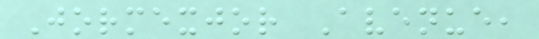Jormexjor Avenue,
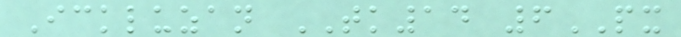Ickluzan TK14 6PX
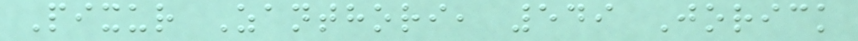Pixur Zanthori, 549 Jorick
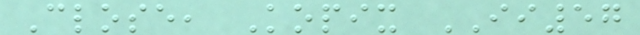Close, Kopix II57
